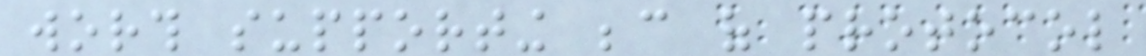worth supporting because of protocol
